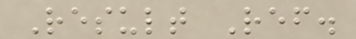Result Ref.
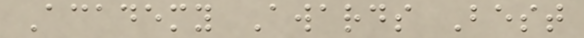Academy Awards Best
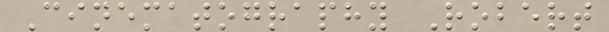Cinematography Robert
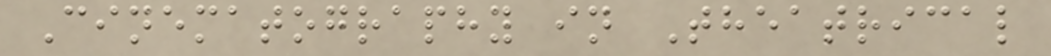Cinematography in Theatrical
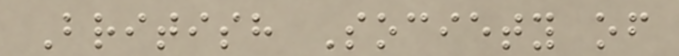British Society of
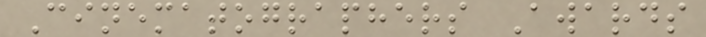Cinematographers Awards
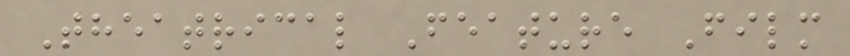Theatrical Feature Film
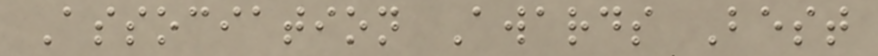Association Awards Best
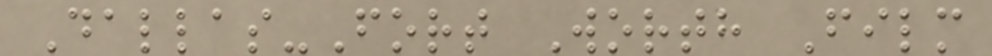Dallas-Fort Worth Film
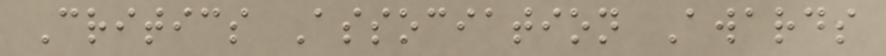Critics Association Awards
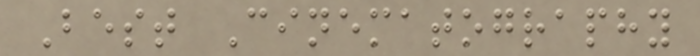Best Cinematography
